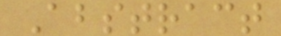Abstract
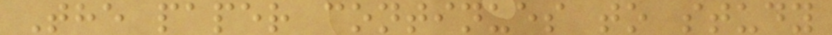The paper continues to study
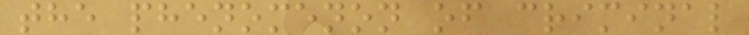the phenomenon of criminal
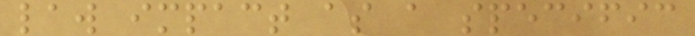law impact as a specific
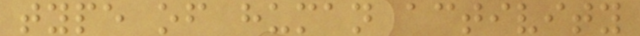type of human activity
